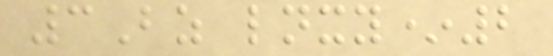3Bz lnxy*2
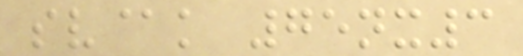sv@k 75nx3
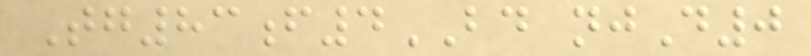Tg83f4BD njD0
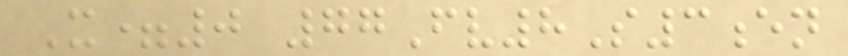X=0 77Fv8S3en
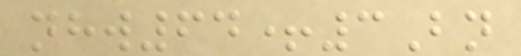nhw64+3Bn
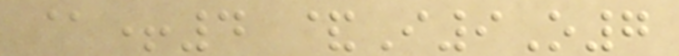@+4 &I9O7
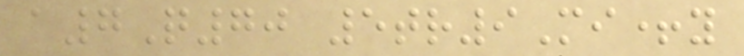a7Q70 5tr9Mi+y
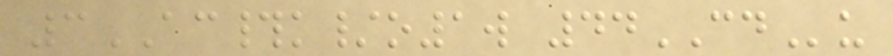3AC#k/o1w 44CDu
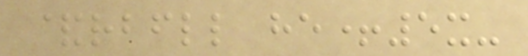&rbfll he+5x-
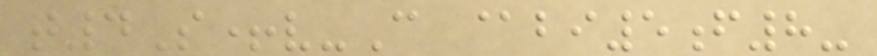t4S+v-C @bi5f8-
